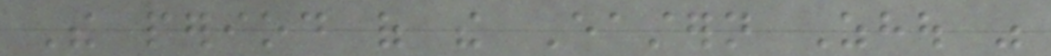The period of the Eastern Zhou was
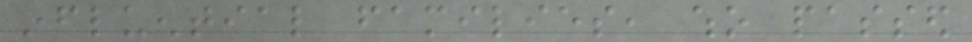influential families, who passed
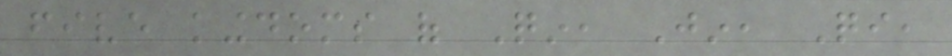five kingdoms of Qin, Jin, Qi,
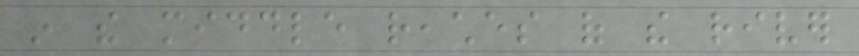in the middle reaches of the river
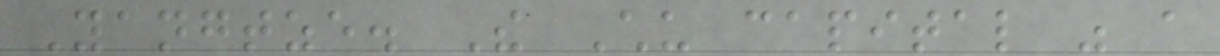Yangtze. The Chu capital was a
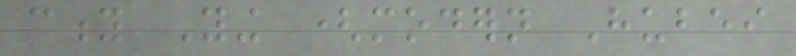city Ying (modern Hubei
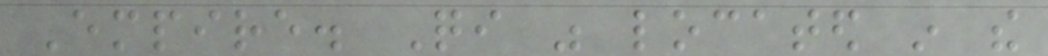Empire. Qi was located in the
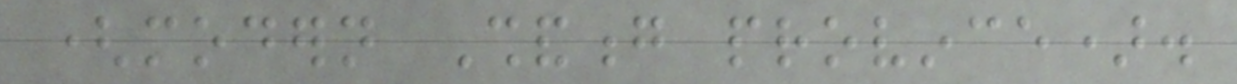(modern Shandong province).
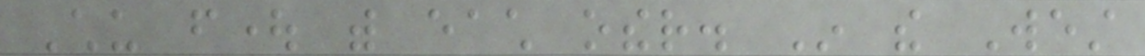Chu fought with each other. In the West
